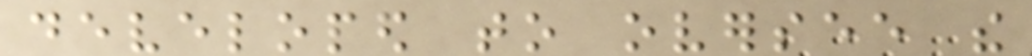developed to oversee the
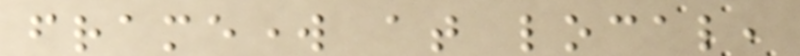framework at local,
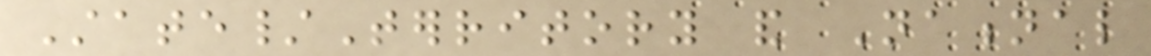State/Territory and National
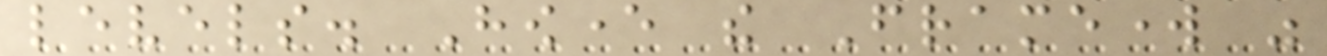levels. However the Framework was
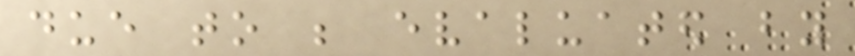due to be evaluated by
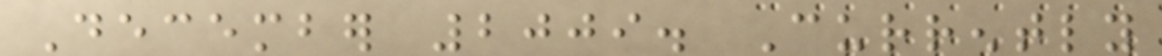December 2009. Currently
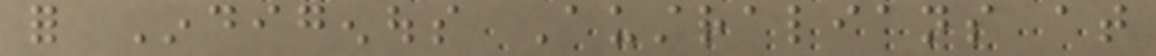for Indigenous Australians at
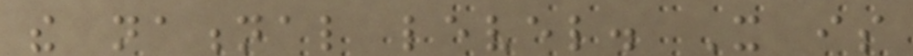the national level. It is
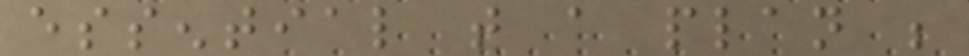essential that a plan be
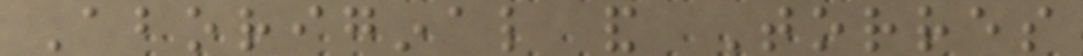Aboriginal and Torres
